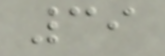39
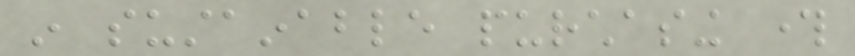in sustainable purchasing through
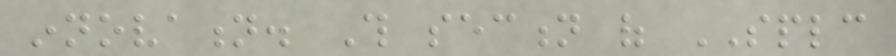innovation. This section of SPLC
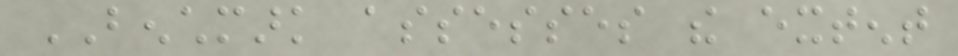BENCHMARK assesses the extent
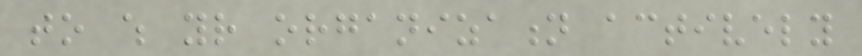to which your organization actively
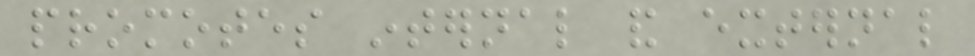promotes internal and external
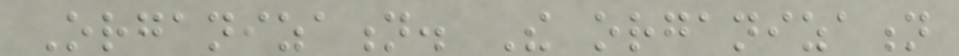Organization. The organization
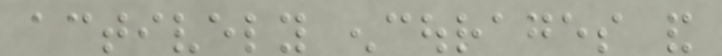actively encourages and
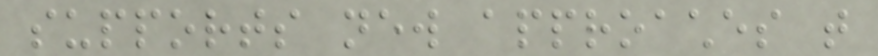supports new approaches that
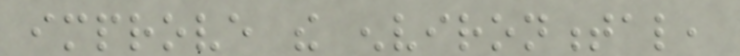improve the environmental,
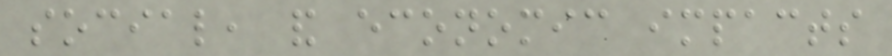social, and economic impacts
